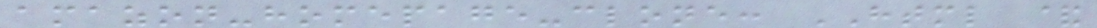amazon-homepage-clone: HTML &
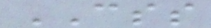CSS
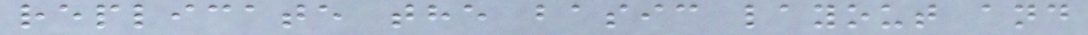replicate the basic layout and
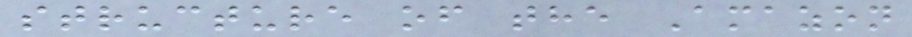structure of the Amazon
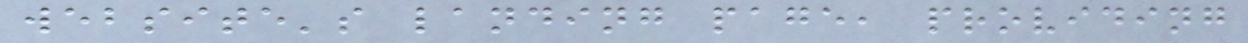website's landing page, providing
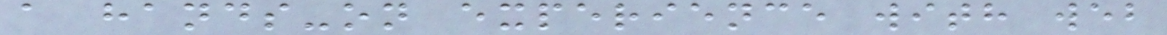a hands-on experience with web
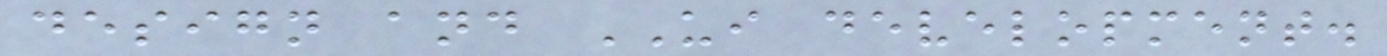design and UI development.
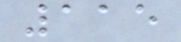115
